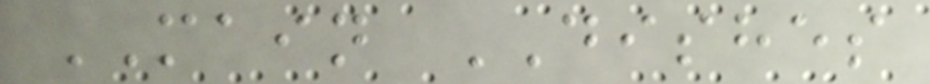MAIN DISHES
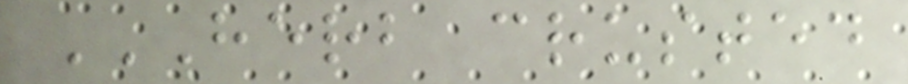HERB CRUSTED
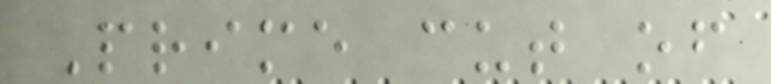Prime cut of
